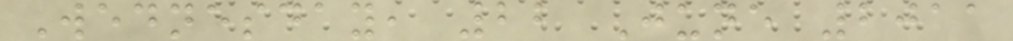Wednesday, 22 June 2011
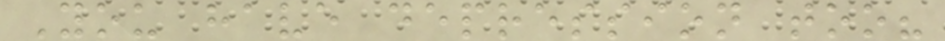You have depression too?
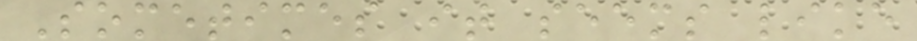Sometimes it seems like
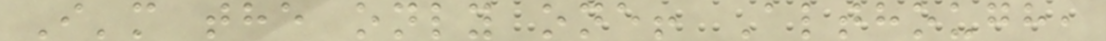I'm the only one! Although,
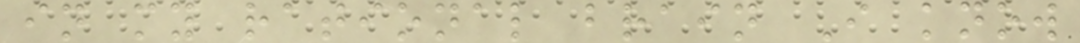in my rational brain I know
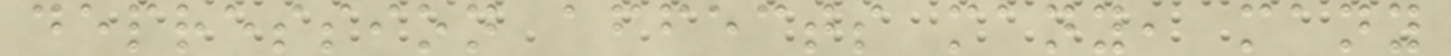depression affects many, many
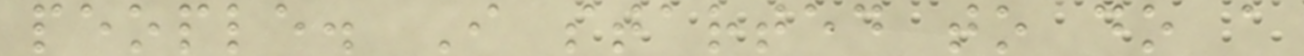people. I started to do a
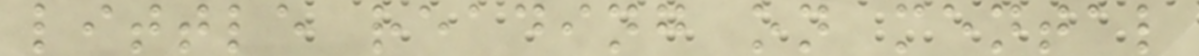little reading on mental
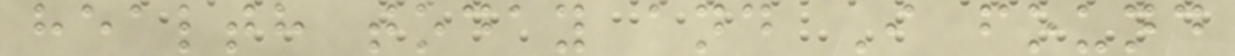health today and I found
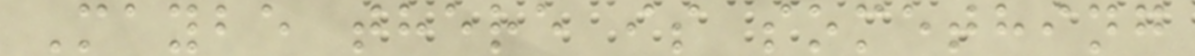Maybe there is something
